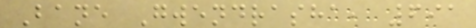Bane Gwendrasha, 691
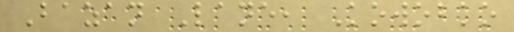Bazan Lane, Kowobko
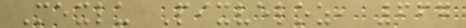Mexlu Pixveloz, 667
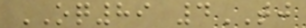OQ89 4TJ
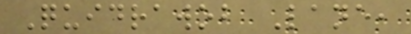Quidrawob Lane,
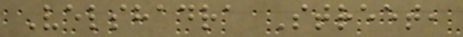Velshadra Street,
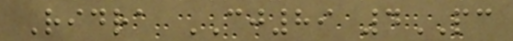Ridra CJ89 4PC
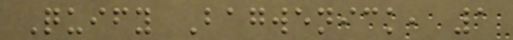Quify Bagwenick, 1
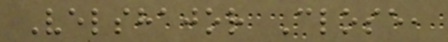Velshajor Close,
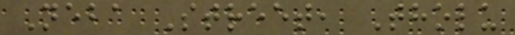Neba Street, Tholu
